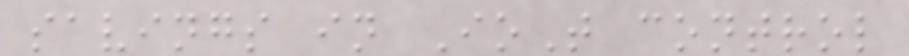savings in IoT control
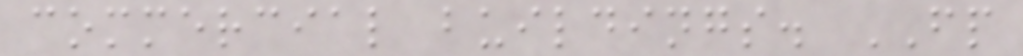commercial buildings. FP
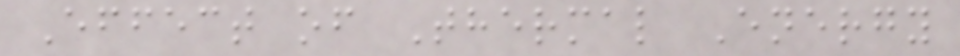Effect of Thermal Energy
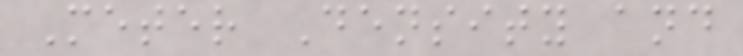Meter Density and
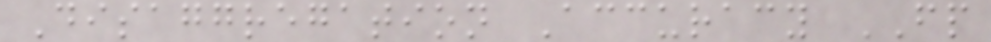Disaggregation Accuracy FP
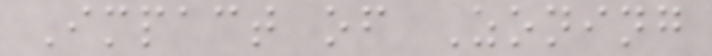Impact of Zoning
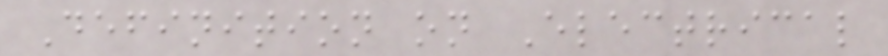Definition on Electrical
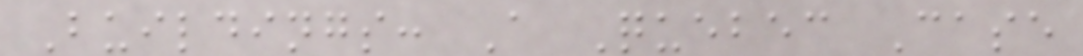Buildings: A Quebec Case
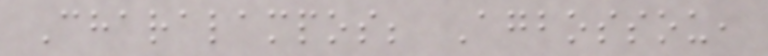Charalampos; Agbossou,
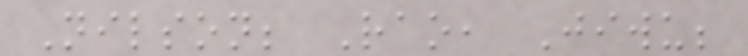Nilson; Rao, Jiwu;
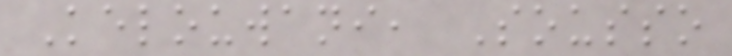Kelouwani, Sousso
